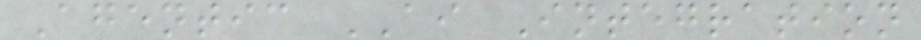Agentic AI Integration
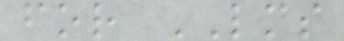for LMS
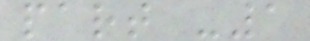part -1
